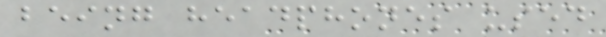being headphones used
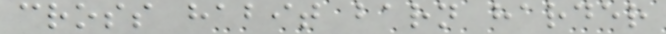cross habit barn harder
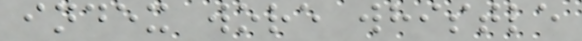index wore whistle
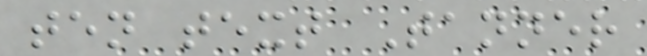ten text Tanner
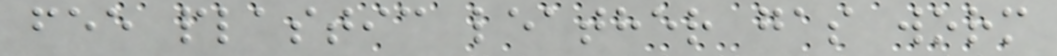fee plastic leather gas worm
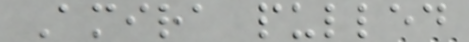Amira pulled
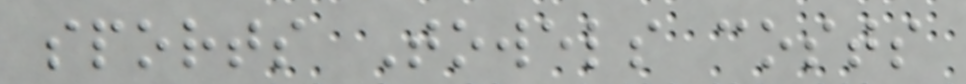sports Towels costs
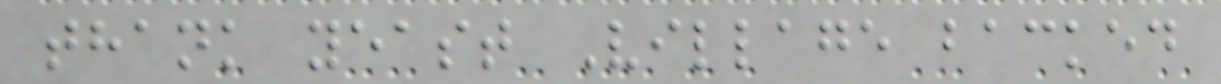thank yeast Village backed
